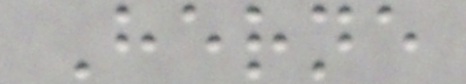Herne
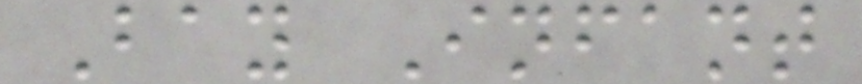Bay Infant
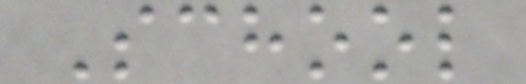School
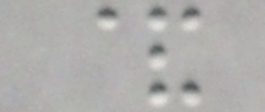&
